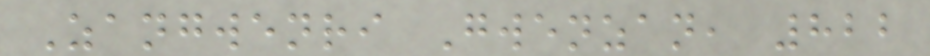Zangwenri Gwenzan, 822
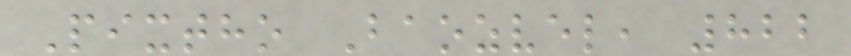Pixtho Baozvel, 822
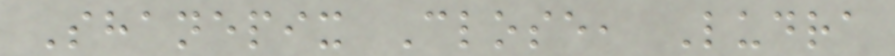Shanepix Close, Ludra
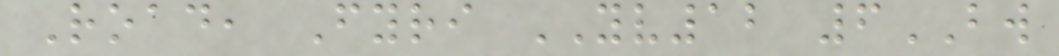Road, Fyri YV12 6BW
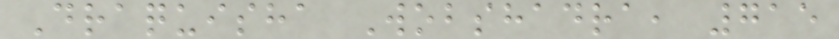Draquisha Wobshadra, 715
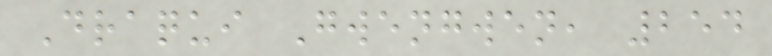Draqui Gwengwen, 254
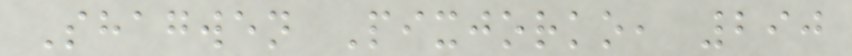Shagwen Pixjorko, 290
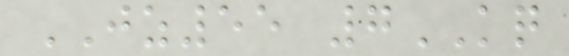JZ55 7KQ
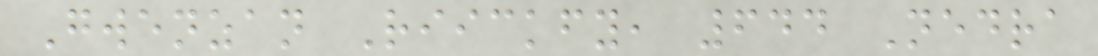Gwenzan Riickfy, 644 Nedra
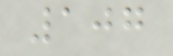107
